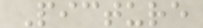Picture
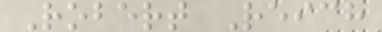Robert Reich
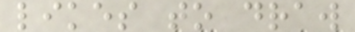likes to draw
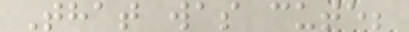That was cute;
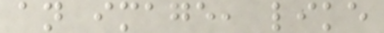an image, like
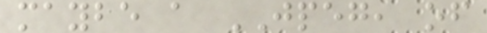maybe a JPEG, of
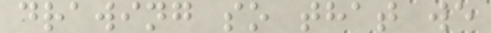drawing so that we
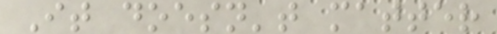It doesn't matter
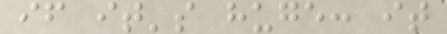if it's huge: it
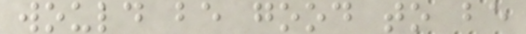would be good to be
